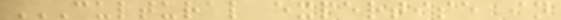CULTURAL EXPERTISE IN
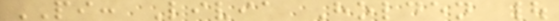PI: Livia Holden |
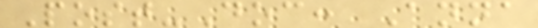Post-Doc: Anna
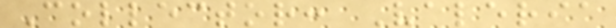Collector: Valeria
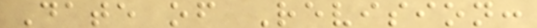Date of Revision:
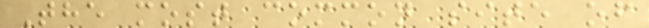The most common site of
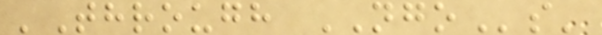'Through NGOs'
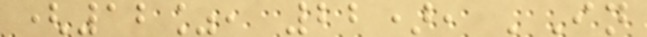(12%, 22), 'In
